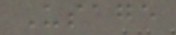Usage
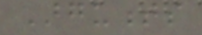Arguments
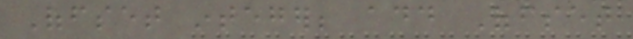Offset integer; add Offset
